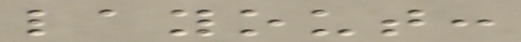layout:
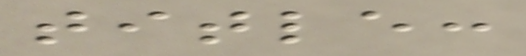title:
